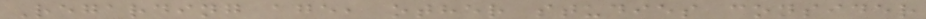Regarding age, other studies consider
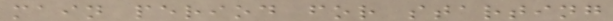main period for starting
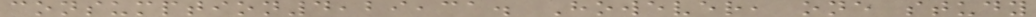consumption4,29,31. However, one study
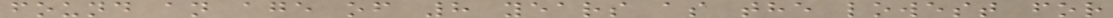found an age of 8 years as the lowest for
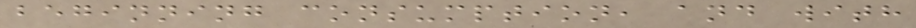beginning consumption, and with
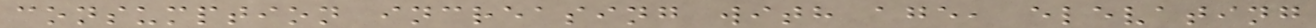consumption increasing with age, elevating
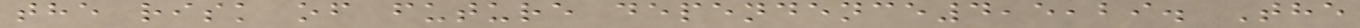the risk of future dependence4,5,29. The
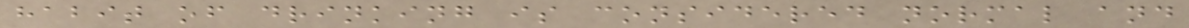habit of drinking is considered normal and
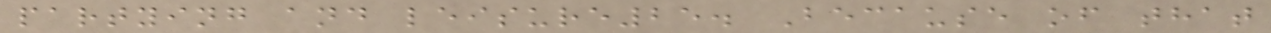partying and leisure25. Because of that
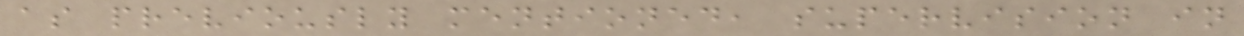as previously mentioned, supervision in
